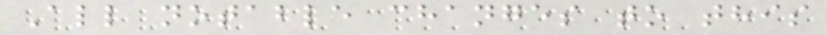All notable changes to this
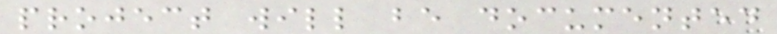project will be documented
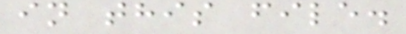in this file.
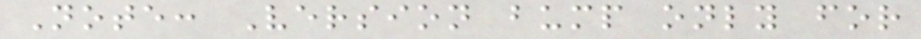Note: Version bump only for
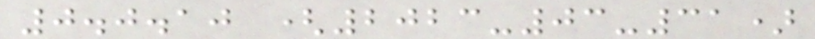0.0.10 (2023-03-31)
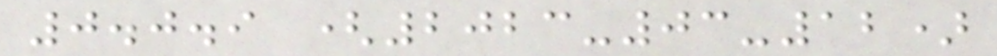0.0.9 (2023-03-12)
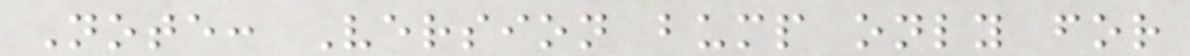Note: Version bump only for
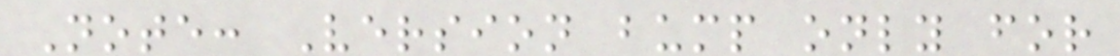Note: Version bump only for
